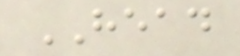HEAD
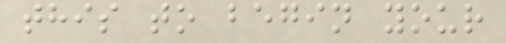this to begin your
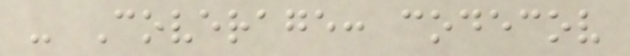- Coverage: codecov
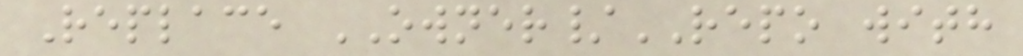Replace OWNER/REPO with
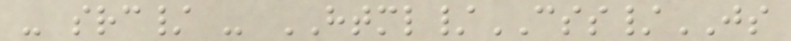- src/ - HTML/CSS/JS
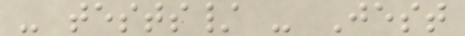- tests/ - Jest
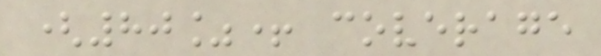(80%+ coverage
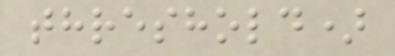threshold)
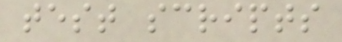test scripts
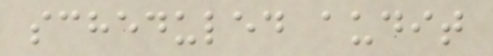scheduled audit
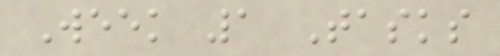Week 1 Tasks
